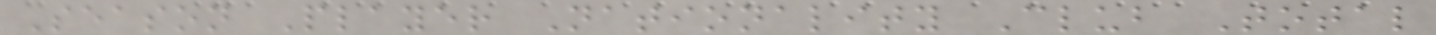Season Player Nationality Club Total
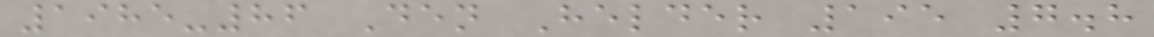1985-86 Den Helder 195 7.8
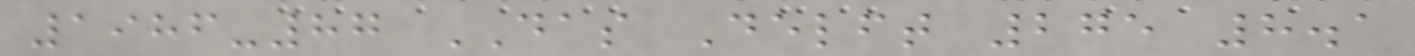1986-87 DAS Delft 275 8.1
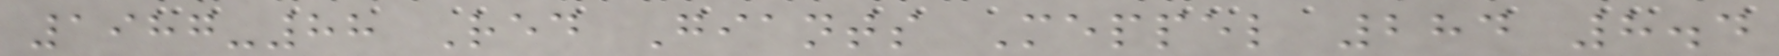1987-88 Red Giants Meppel 284 8.4
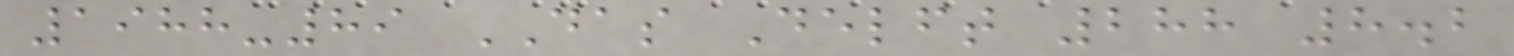1988-89 DAS Delft 288 8.2
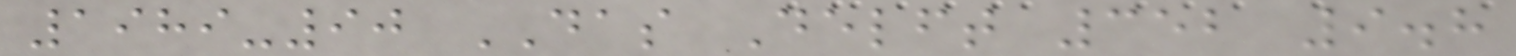1989-90 DAS Delft 352 9.8
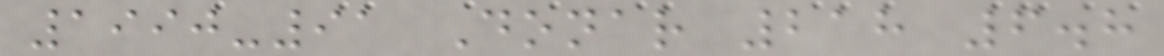1990-91 Donar 218 6.8
